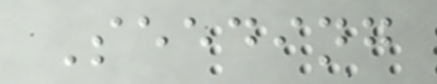Seeding
